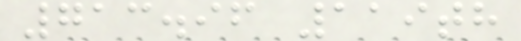713.96 119th
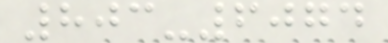803-6074
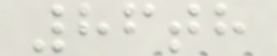86th
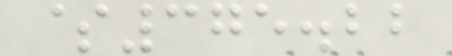$375.22
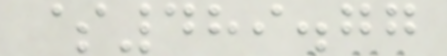$489.77
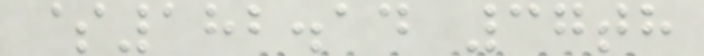$182.14 37th
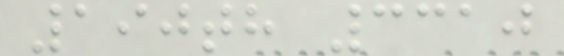190th 3310
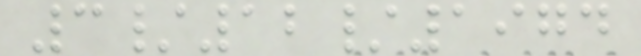3/12/1974
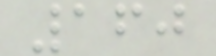160
